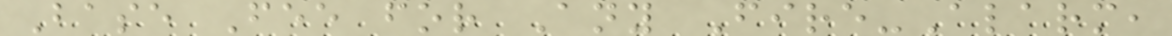Base Fee for Any Fire-Alarm,
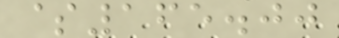$165.00
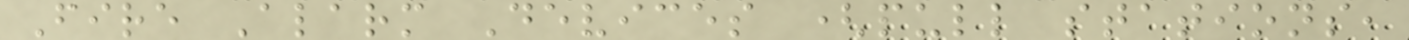Fire Alarm Devices (pull stations,
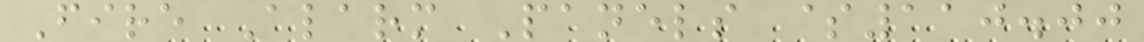Fire Alarm Panels $110.00
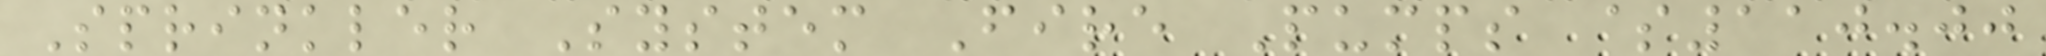Sprinkler System Fire Pumps $110.00
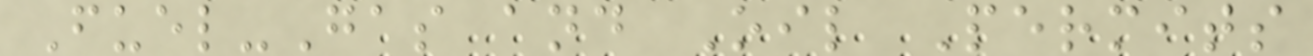Fuel-Gas and Oil Permits
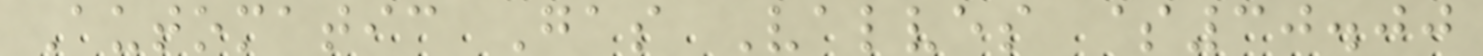Automatic Gas Valves $30.00
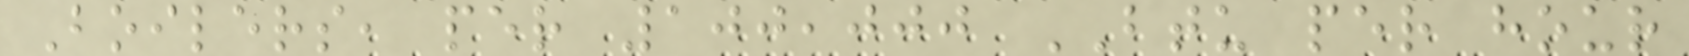Boilers, per 100,000 BTU per hour
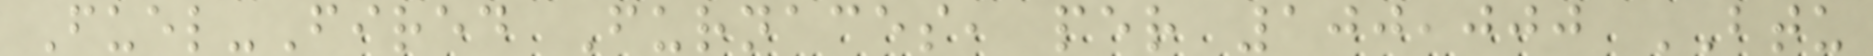Fuel-Fired Furnaces, per 100,000 BTU
